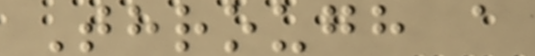Through a
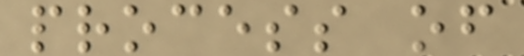process of
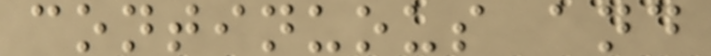continuous and
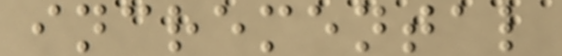incremental
